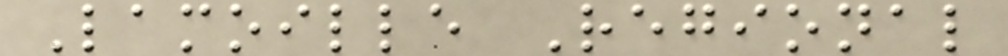Lamoille Regional
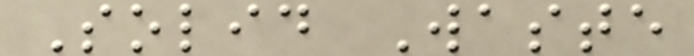Solid Waste
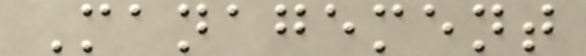Management
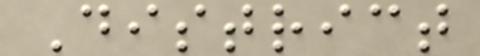District
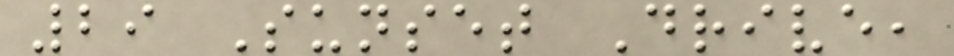29 Sunset Drive,
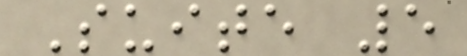Suite 5
